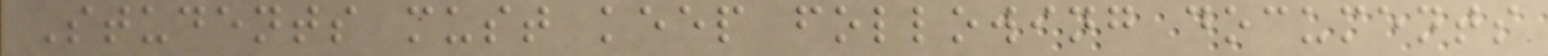Students must keep following documents
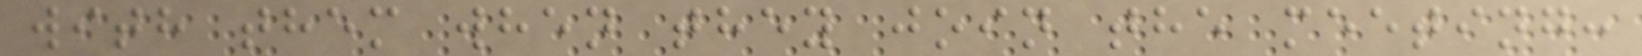with them when they join the meeting:
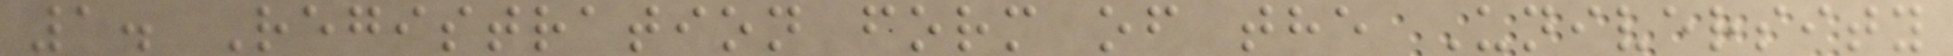1. Registration form of the University
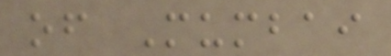of Mumbai
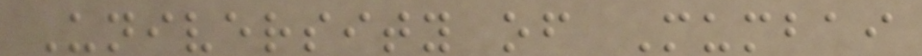University of Mumbai
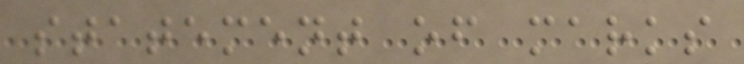statement of marks
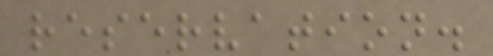reservation.
